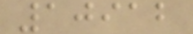10912
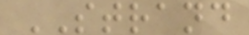STRAND
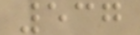537
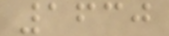1630
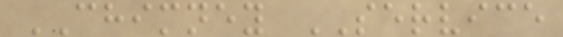CHIMNEY SERVICE
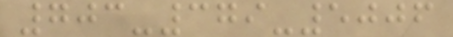703-379-5006
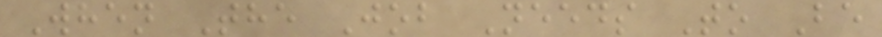When The Job Needs To Be
